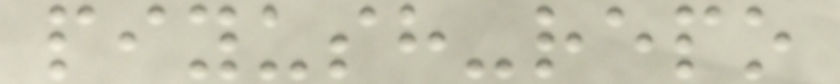piyush-repo
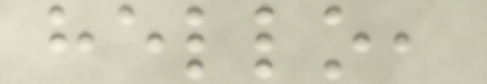hello,
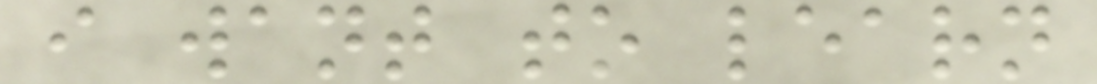i want to learn
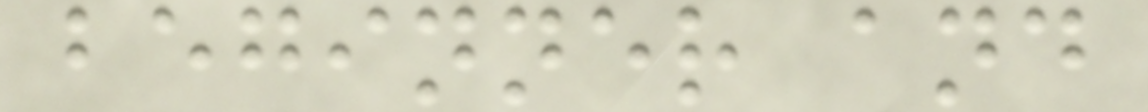beginner and
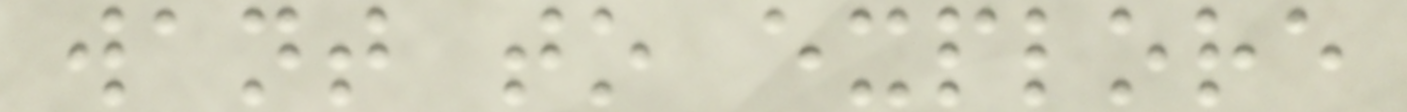want to explore
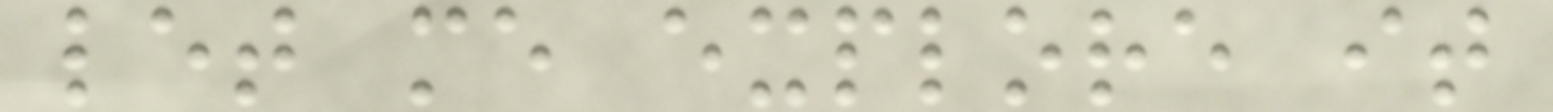let me explore it
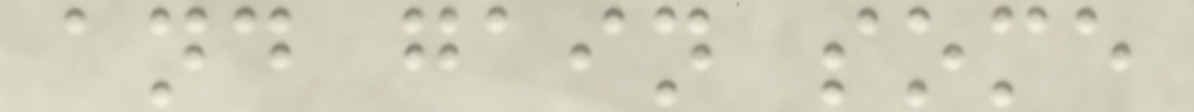and gain some
